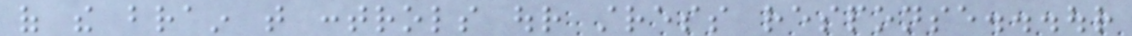of the brain that controls our stress response...our
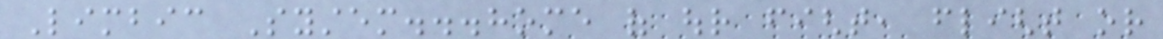Limbic System...home of our fight, flight or
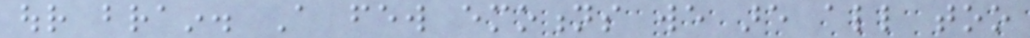our brain. A few emotions we are all too
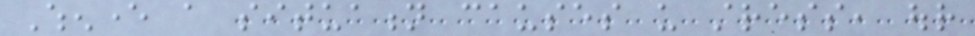Whenever a situation causes us stress, our
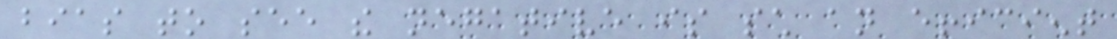bias to see the negative is such an efficient
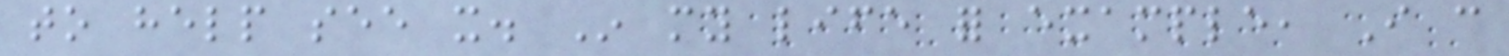to help see it. In my life for example, I can
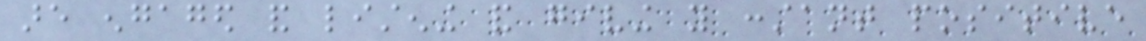are engaged and listening and giving you constant positive
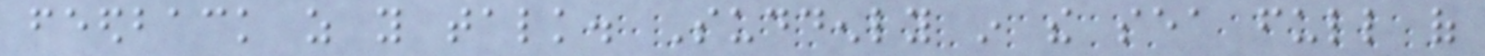feedback as you talk. Suddenly in the sea full of
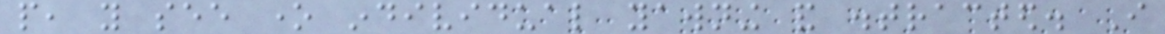people, you see one individual yawning and distracted. I
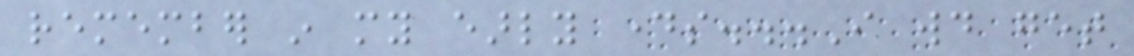remember in my early days...I would get
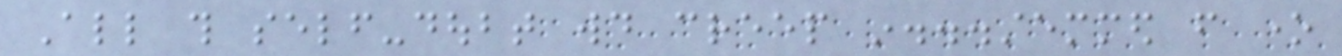All this self-doubt would creep in...stemmed from one
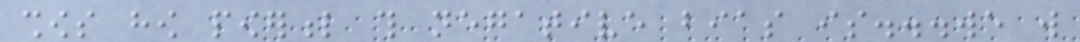shows how powerful this negative bias is...we will
